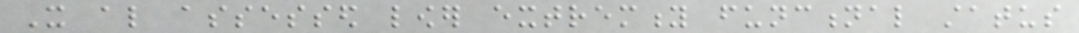It also assessed lower extremity functional status
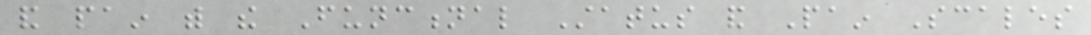and pain with the Functional Status and Pain Scales
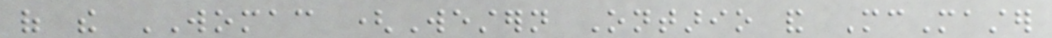of the WOMAC (Western Ontario and McMaster
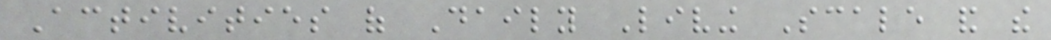Activities of Daily Living Scale and the
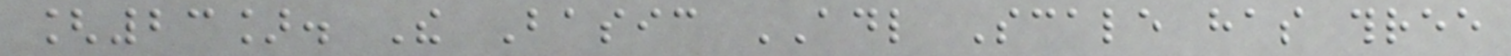[23]. The Basic ADL Scale has three
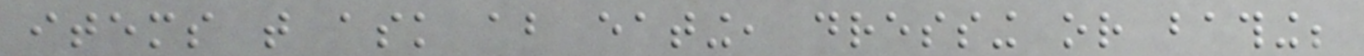items that ask about eating, dressing or bathing;
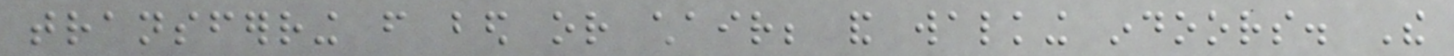transferring from bed or chair; and walking indoors. The
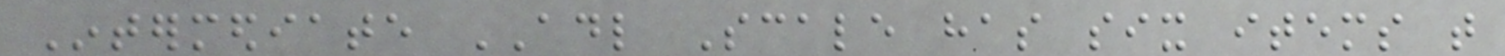Intermediate ADL Scale has six items that
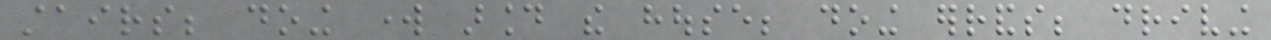stairs; doing work around the house; doing errands; driving
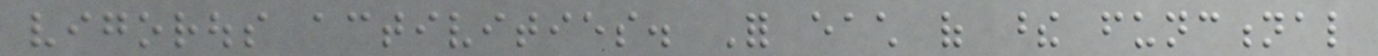vigorous activities. For each of these functional
